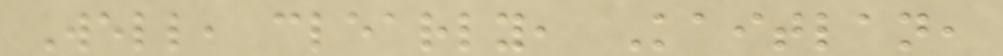Well, clearly, Kaitlan,
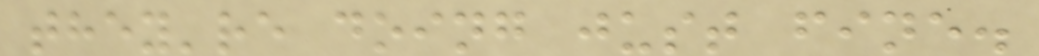they're doing just fine.
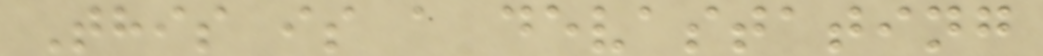This is a devastating
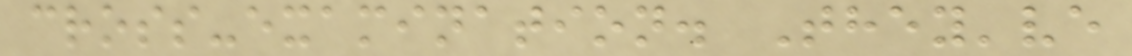cross-examination. They've
